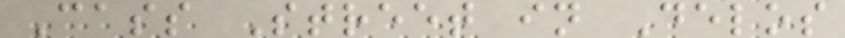Cass Street in Delos
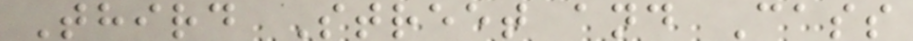Third Street and Cass
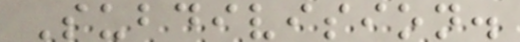Subdivision.
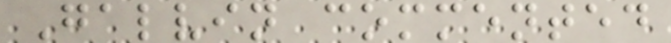Galvin commented
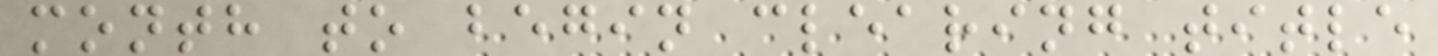month to begin clearing title
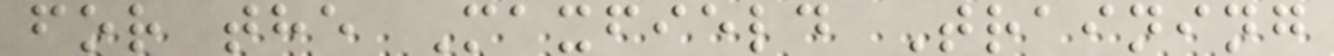for the Maxfield Training
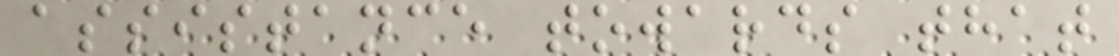assistance towards that
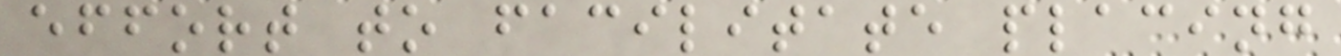effort to facilitate placing
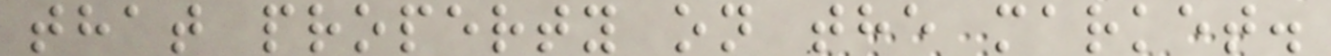that property on the market.
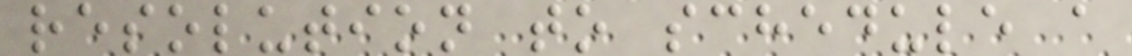resolution to schedule a
